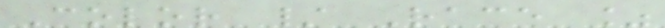Color / Race %
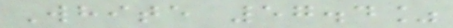White 57.4%
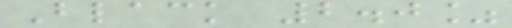Black 2.0%
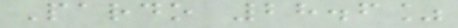Pardo 28.6%
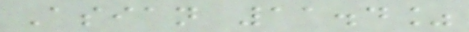Asian 11.4%
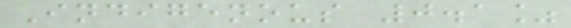Indigenous 0.1%
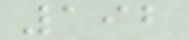192
